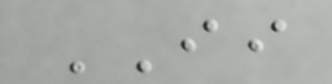II
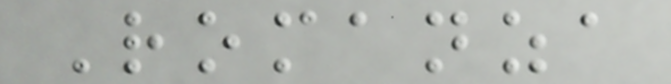Romanza
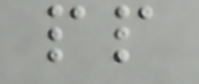pp
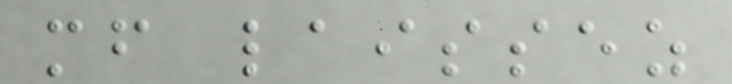mf laissez
